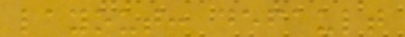layout: default
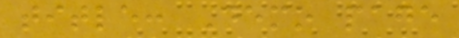title: Demo page
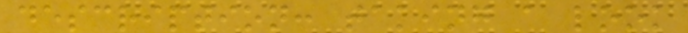description: taking a look
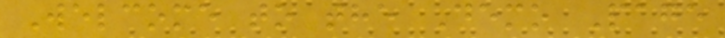Welcome to the Demo Page
